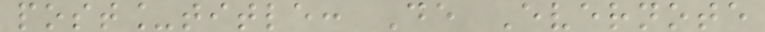post_title: De Evernote
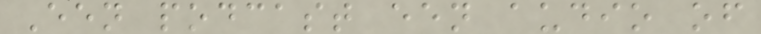Een podcast een audio of
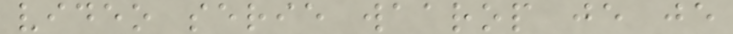video serie waarop je je
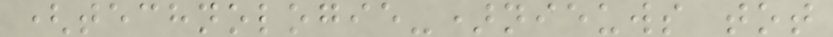(technologie-)nieuws tot
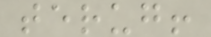terug!
